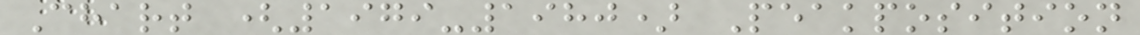Chart (1979-1980) Peakposition
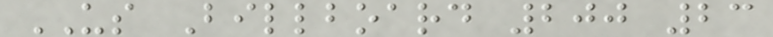US Billboard 200 23
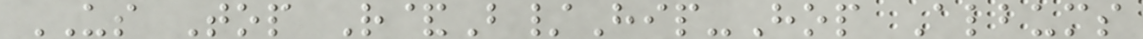US Top R&B/Hip-Hop Albums
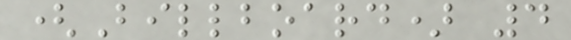(Billboard) 4
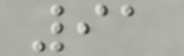91
